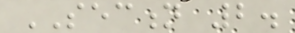SECTION 2.
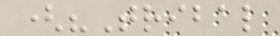("Tribal
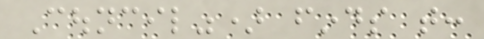Council") finds that:
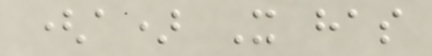(a) It has
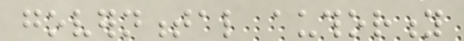governmental authority
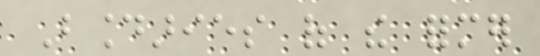Boundaries of the former
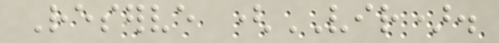Reserve (VIR).
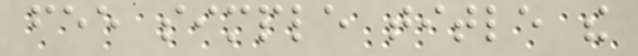fee simple title the
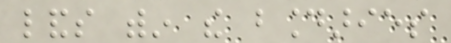lands within the boundaries
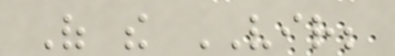Of the VIR;
